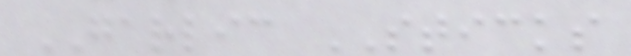GARLIC STICKS
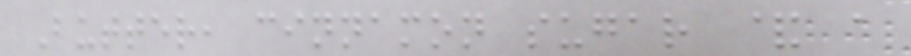Butter, cinnamon sugar & a
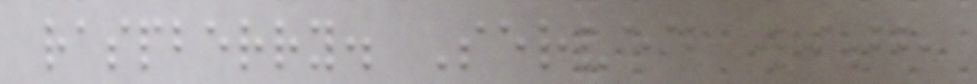raspberry. Served with
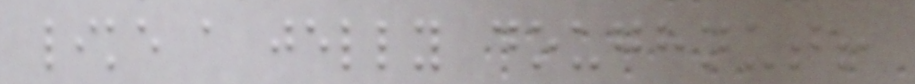like a jelly doughnut!
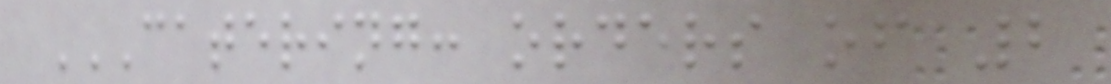CATERING: ORDERS OF 2
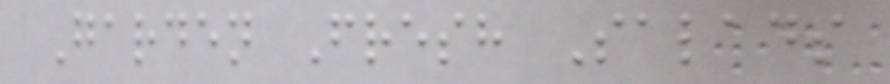Garden Fresh Salads
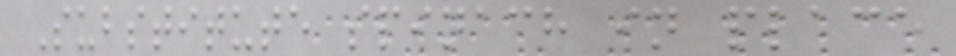Substitute spinach in place
